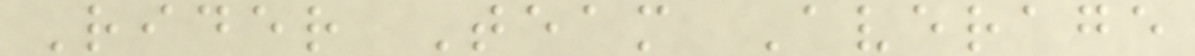Rider Team Average
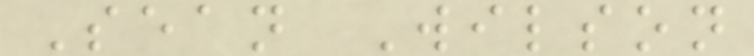Sean Wilson
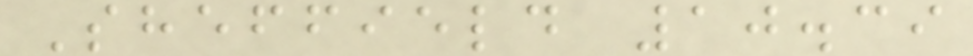Sheffield 10.39
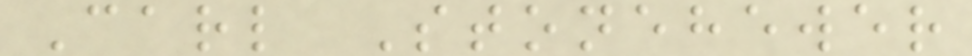Carl Stonehewer
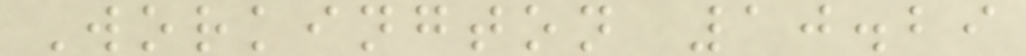Workington 10.29
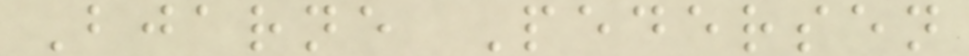Bjarne Pedersen
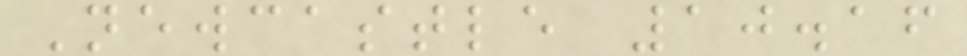Newcastle 10.16
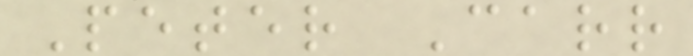Peter Carr
